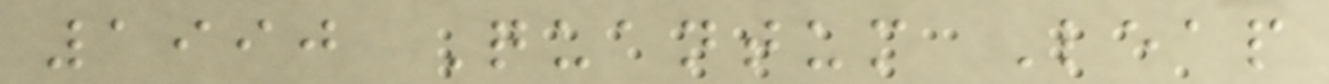1990 Quantum Leap
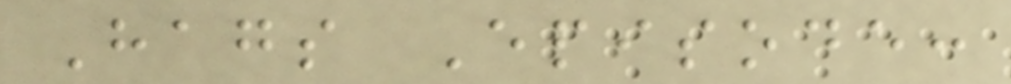Hags Episode:
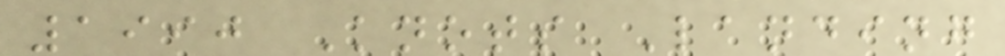1990 Knots Landing
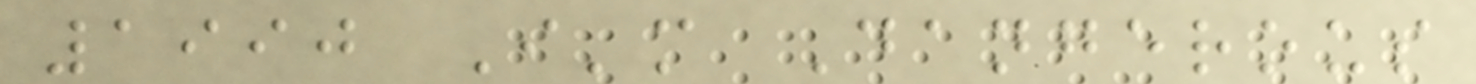1990 I'm Dangerous
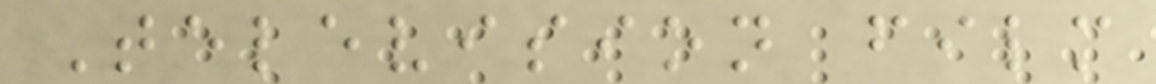Television film
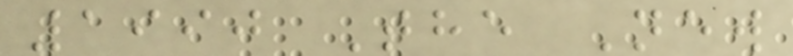1990 The New
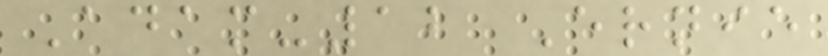Adam-12 Ernie
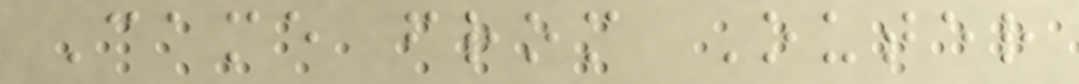Came from Outer
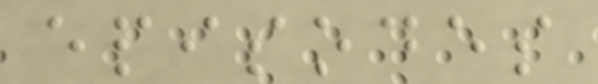episodes
